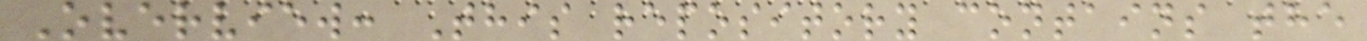Overview: This repository contains the
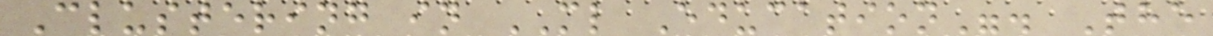Clustering in ML Education". The
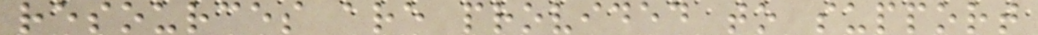resources are provided to support
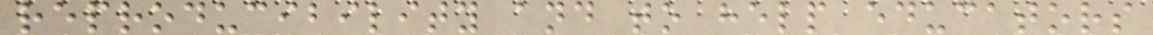reproducibility and to help educators
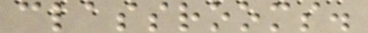classrooms.
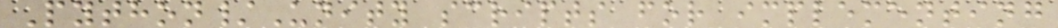Python/Unity scripts for implementing
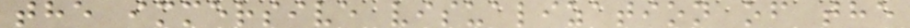the immersive visualization of the
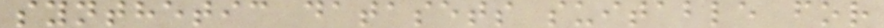synthetic datasets suitable for
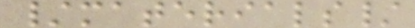/materials/
